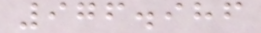976.986
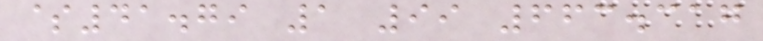$41.79 1 99 663.317
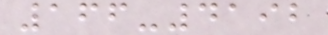166-4192
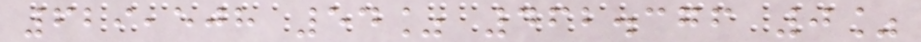629,508 54% 462.376 0%
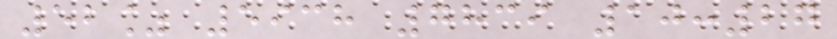52% 5938 7839 10:27
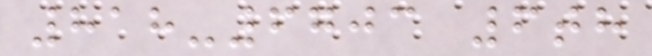818-6703 6th
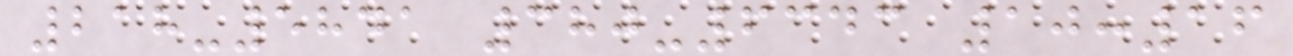218-5841 380-6343 10:16
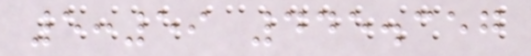5:59 445.357
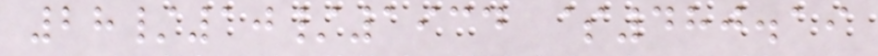28/10/1934 $480.19
